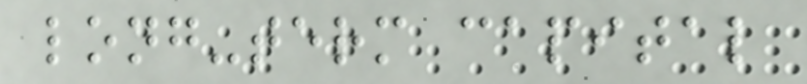long-term capital
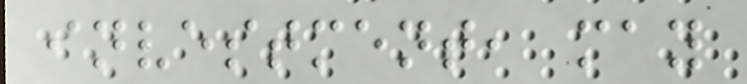investment, may
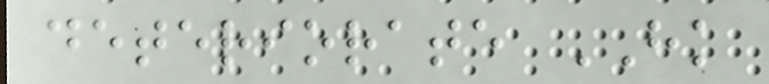deteriorate HK
